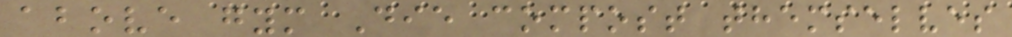above gym Die compost themselves
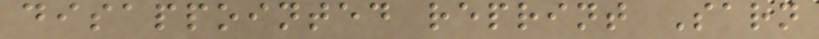disappointed reprint Sarn
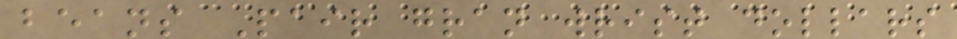beans Pair gran wrist dollars
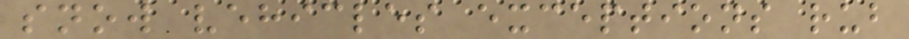snow vehicles exceptions rub
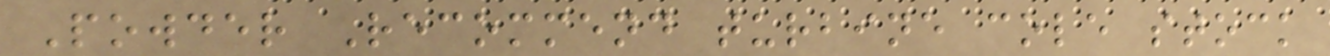Powder Recommend turbine cole stock
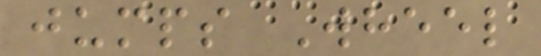jumps Wheel
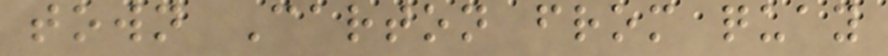town Carton from quay
